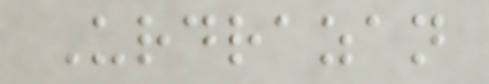Urdrazan
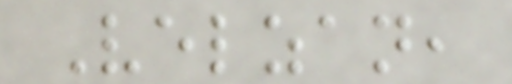Velzan,
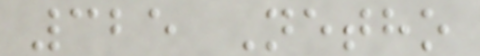325 Netho
